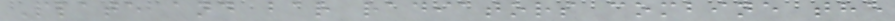Plate and bar radiators combine the
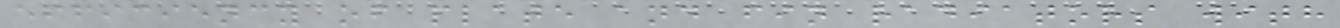efficiency of plate and fin radiators with
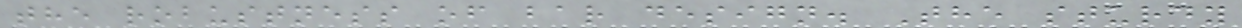the robustness of bar design. The sturdy
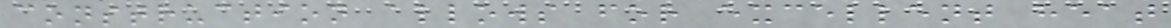construction allows for excellent heat
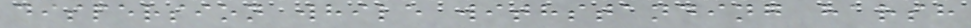dispersion while withstanding harsh
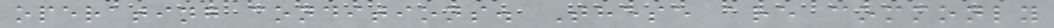operating conditions. These are commonly
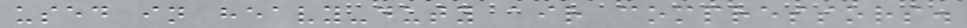used in heavy-duty air compressors.
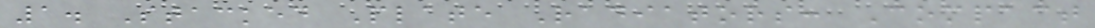1. Stacked Plate Radiators: Compact
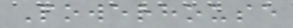Powerhouse
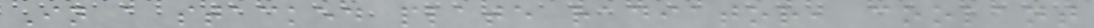In a stacked plate radiator, coolant
